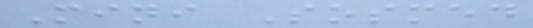Mini Sosmed
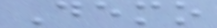Demo
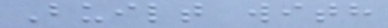Built with
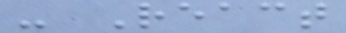- React
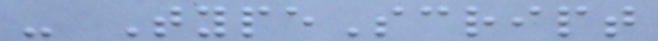- TypeScript
